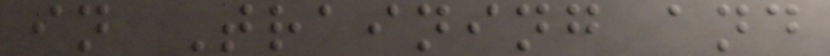in Training and
